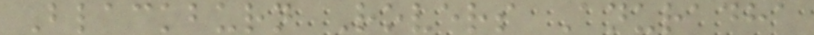Blackburn Rovers Anuradha
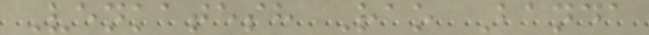Venkatesh Rao Banda
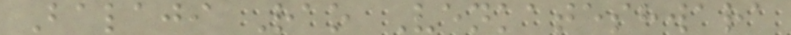Balaji Rao Venkateshwara
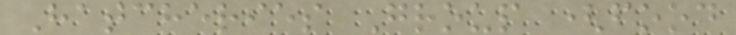Hatcheries Group (food
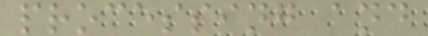processing and
